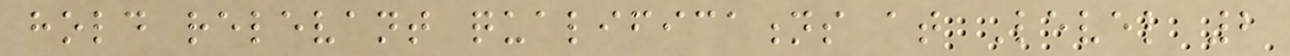hold relevant qualifications at Level 2
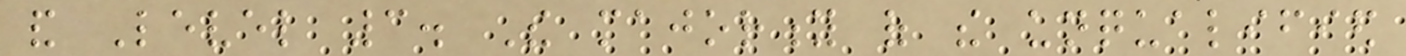and Level 3. The majority of the unqualified
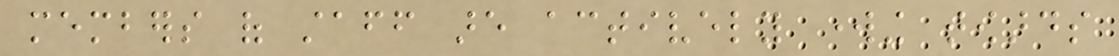members of staff are actively working towards
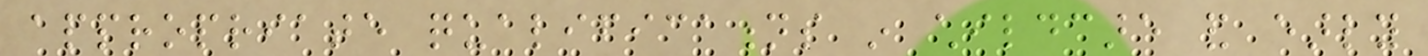appropriate qualifications in childcare and early
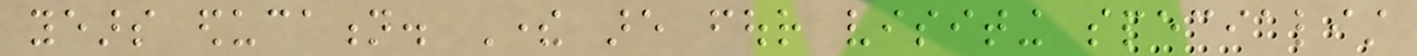years education. There are four visiting specialist
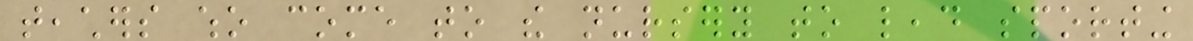teachers who come to the nursery to lead sporting
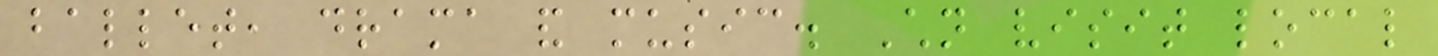ballet, drama and music. Children visit local
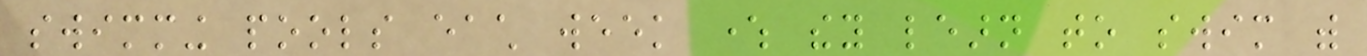swimming pools each week where they learn to swim with
